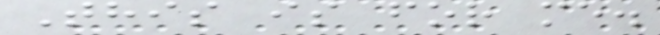This is for me.
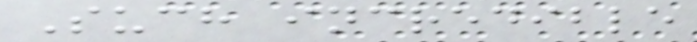Such incredible
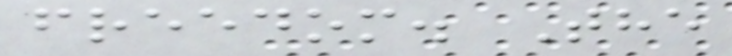freedom. The
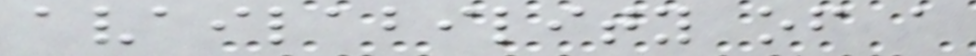availability of a
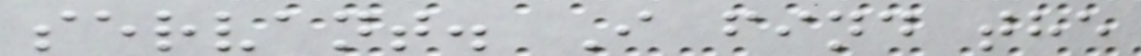servant. I find the
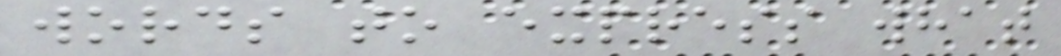words to express what
